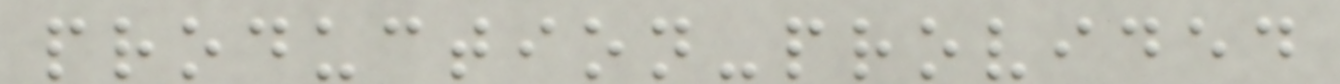production-provided
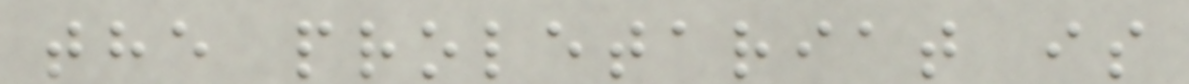the proletariat is
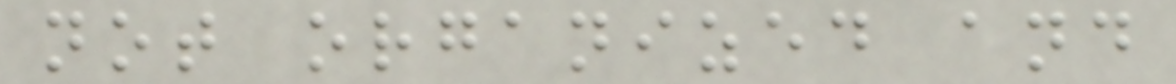not organized and
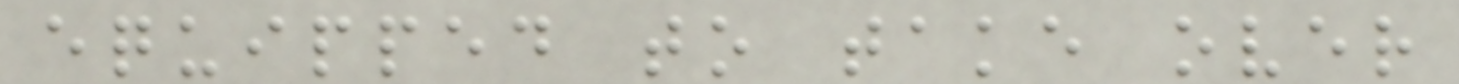equipped to take over
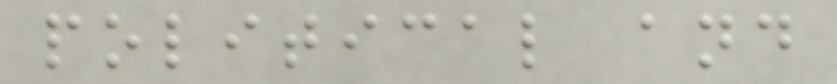political and
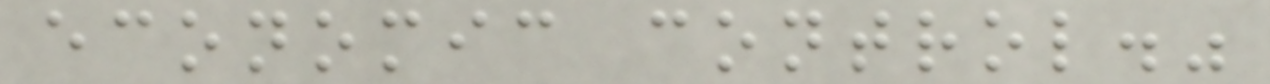economic control."
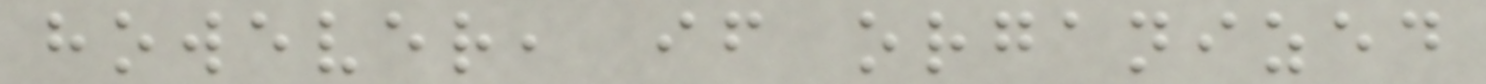however, if organized
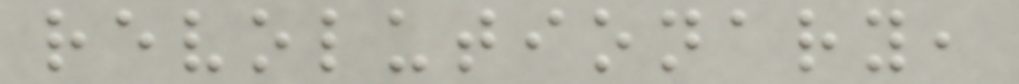revolutionary,
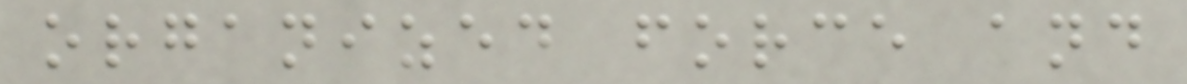organized force and
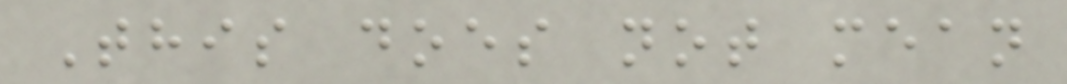This does not mean
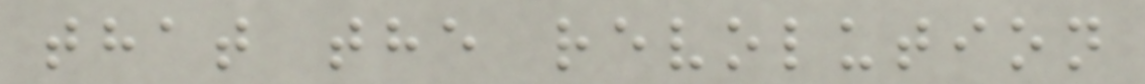that the revolution
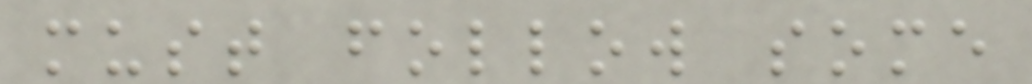must follow some
